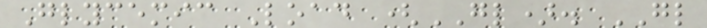Glycemic Load (GL). GL
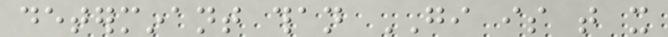determinant than GI is that it
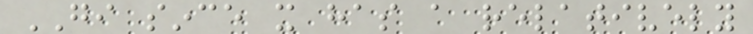GI since it has a relatively
